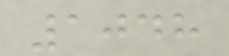1048
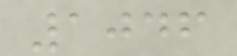1046
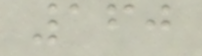160
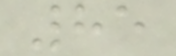85
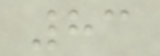83
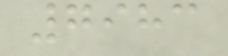7983
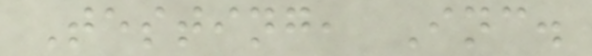Testing, Inc.
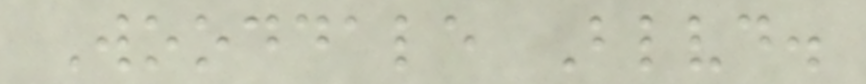Wooddale Blvd.
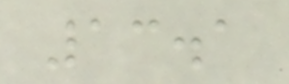13.1
